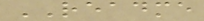README
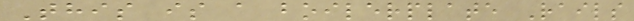This is a boilerplate Rails
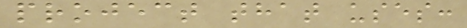project that uses:
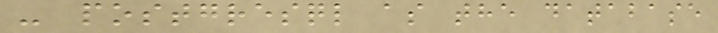- postgresql as the database
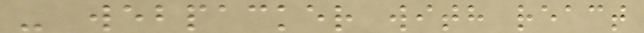- webpacker with react
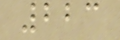223
